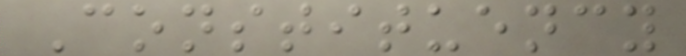Constituency
